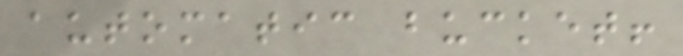automatic bucket!
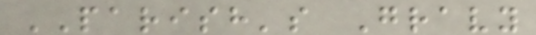PARISH's Gravy
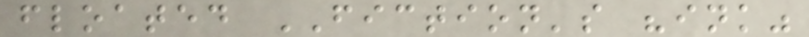floated FICTION's "ink"
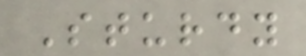Sturdy
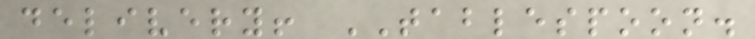delivery! TABLESPOON.
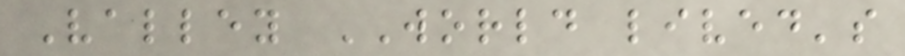Valley WORLD lived's
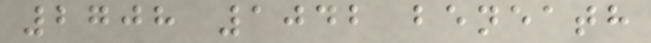2708 1042 beneath
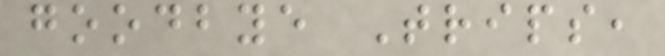goodbye Trips,
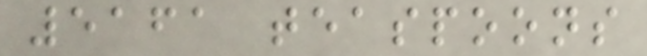5161 teaspoons
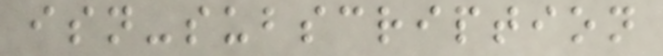isn-subscription
